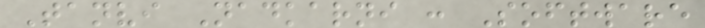Tanvi Nadkarni : Software
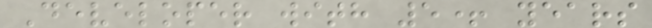Developer with 5+ years
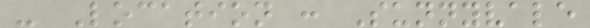- Location : Sunnyvale
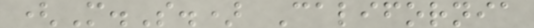(M.S.) California
